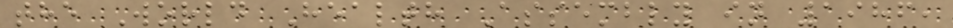the World Health Assembly in 1986,
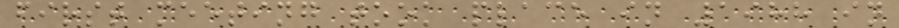first meeting took place in 1988 in
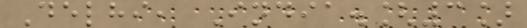Delhi, India.[3]
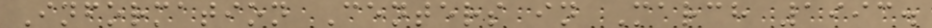Information Centers in March 1993.
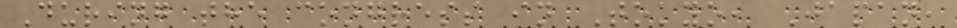During the congress in Tokyo, Japan,
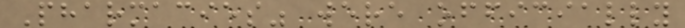Pharmacies" were officially
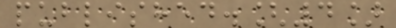published.[4]
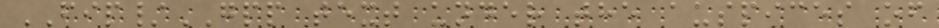FIP/GPP text under the auspices of
